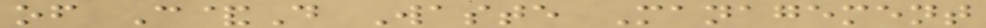of C&D Waste Management
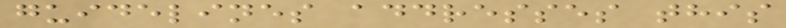guidelines addresses this
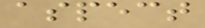aspect
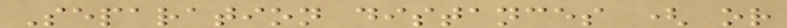Separation distances ( or
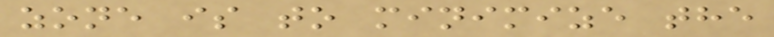zone is to minimize the
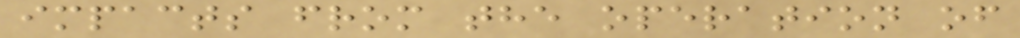impacts from the operation of
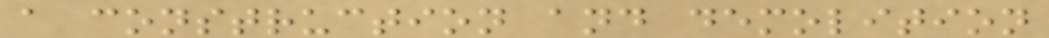a construction and demolition
